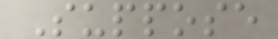Suppose
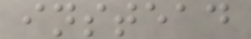instead
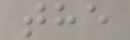the
